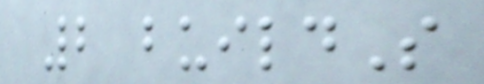2 buildS
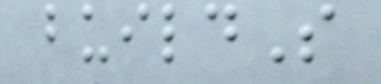buildS
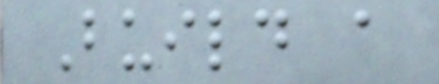Build a
